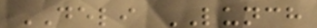DELI LUNCH
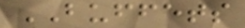BUFFETS
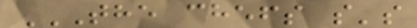THE CHEFS S'S
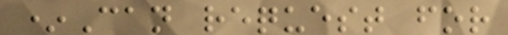*Can request for
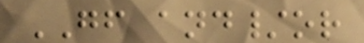GF and/or
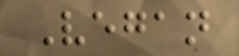Vegan
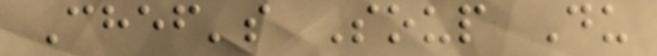Chef's Soup Du
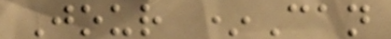Jour *Can
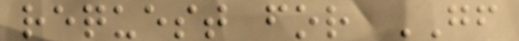request for GF
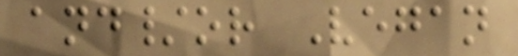and/or Vegan
